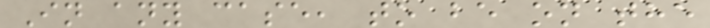In any case, to be on the
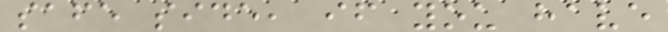safe side, if you have
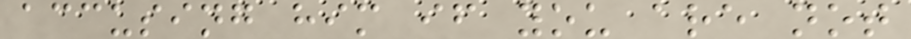accusing him if you are not
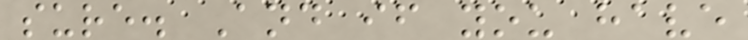sure. And if you have
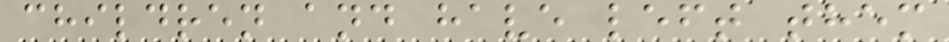children and have left them
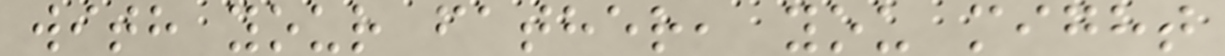with your father, you might
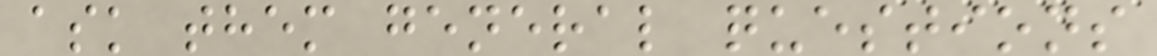ask them general questions
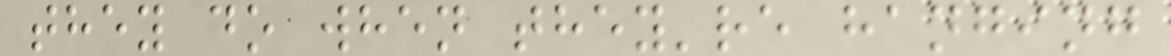they do when they're hanging
